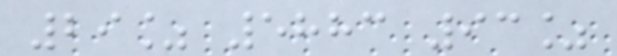29% 5883 93%
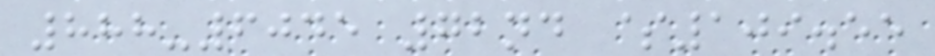888-6045 72nd $109.55
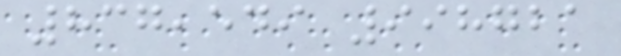837,549 998721
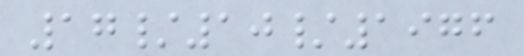17/10/1976
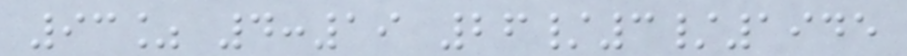93% 4:19 26/3/1945
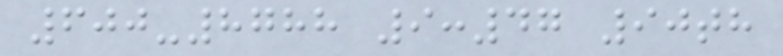600-8788 9:47 90th
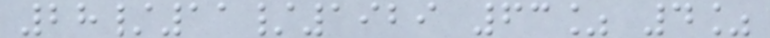28/11/1929 63% 4%
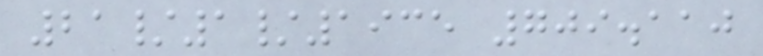21/1/1935 709.110
